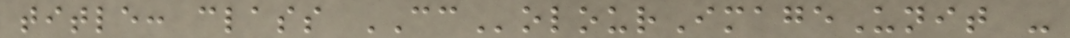title: class CColourImageUnit -
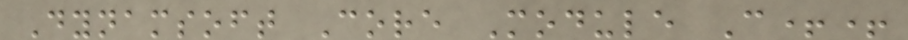Dynamsoft Core Module C++
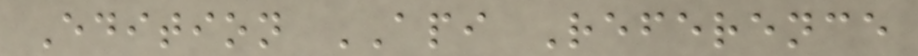Edition API Reference
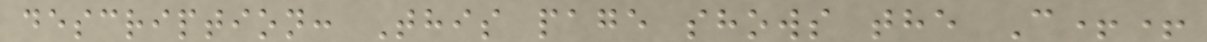description: This page shows the C++
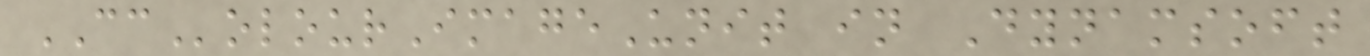CColourImageUnit in Dynamsoft
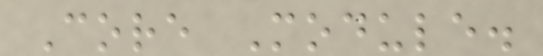Core Module.
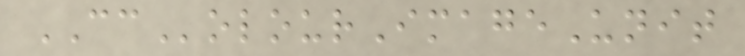CColourImageUnit
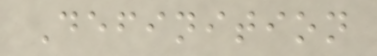Definition
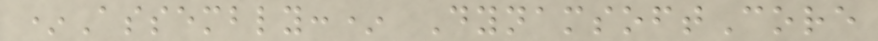*Assembly:* DynamsoftCore
